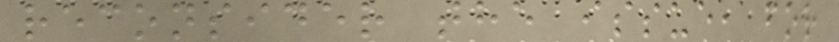reconsider the issue, for
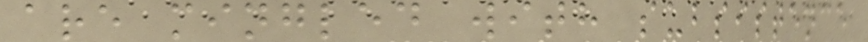are mingled with subsistence
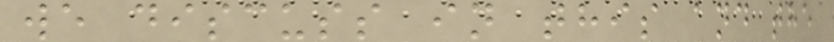we discuss in this and the
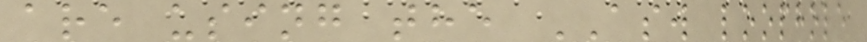are using the ASW loophole
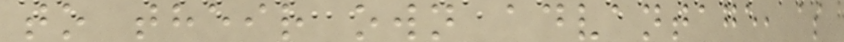to their own advantage, as
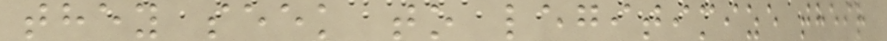they seek to legitimize their
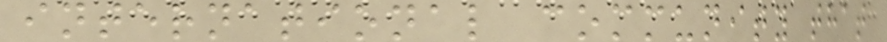international community that
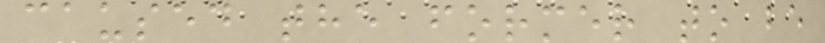caused the former to be
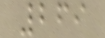269
